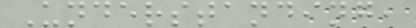Understanding,
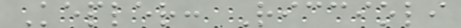Kepler: Riccioli
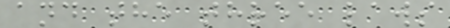and the three laws
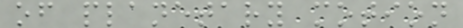of planetary motion
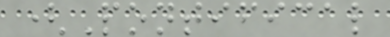(Pontifical
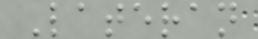Lateran
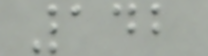142
